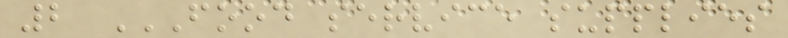2 FOOD SERVICE SUPPLIES
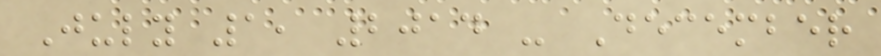July 1, 2014 - December
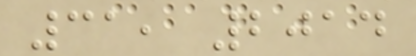31, 2014
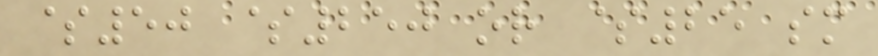$50 $250 or $25 sm
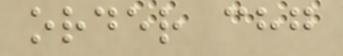order chg
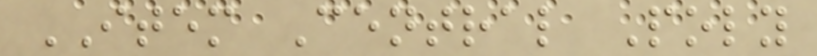ITEM Central Poly
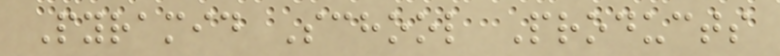Pyramid School Products
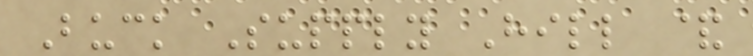Buck Supply Hill &
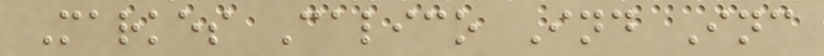Markes Calico Ind Inc
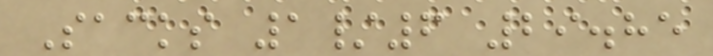Sacks 1/6 29.85
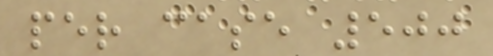per case 500
